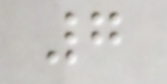7
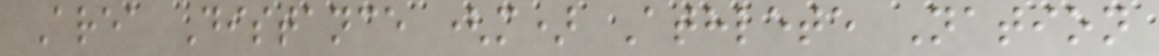Area Distance (m) Athlete Nation
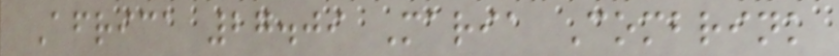Africa 27.09 Maria Combrink
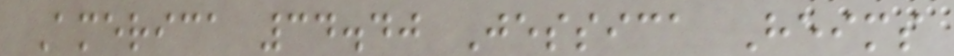America 34.40 Jessica Heims
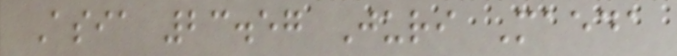Asia 23.57 Juri Maeda
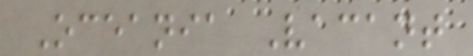Oceania Vacant
